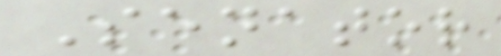Senator
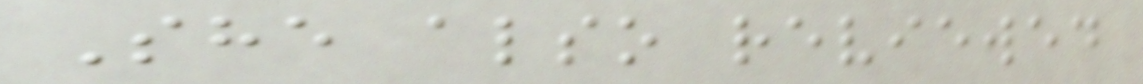She also reviewed
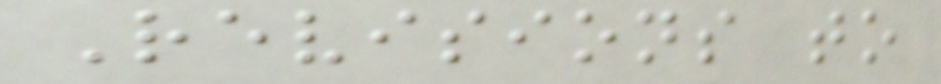Revisions to
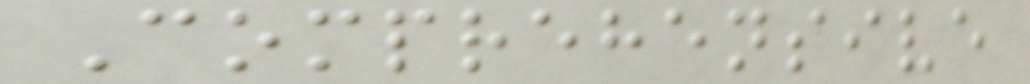Comprehensive
